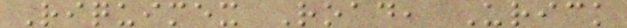Riquimex Road, Urick
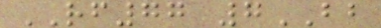RF77 7BB
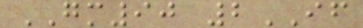GM90 2IF
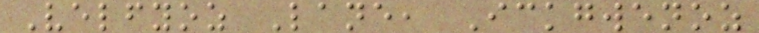Velfyoz Lane, Ickgwenoz
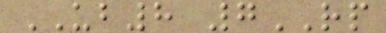UB8 7RP
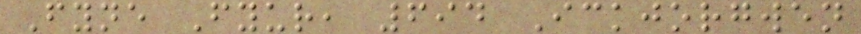Fyne Fyur, 694 Ickjorgwen
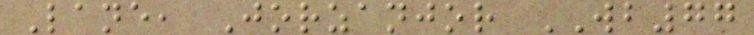Lane, Jorzanjor WB77
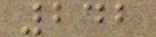242
